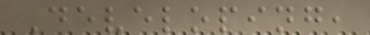Developing,
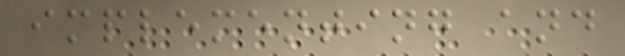implementing and
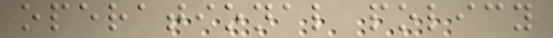operational policy
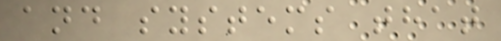and systems that
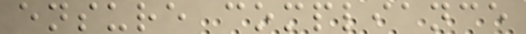ensure compliance
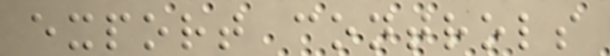export controls
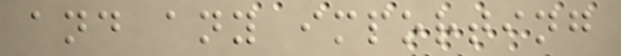and any importing
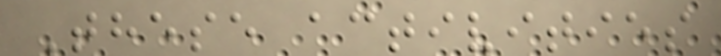These activities
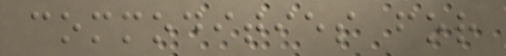commodities for
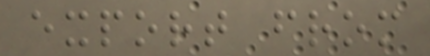export from
